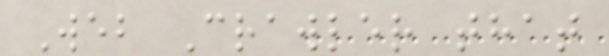Web Crawler that
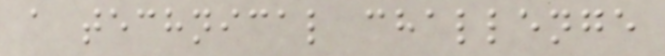a technical challenge
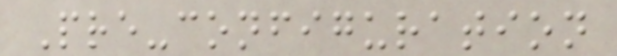Pre-configuration
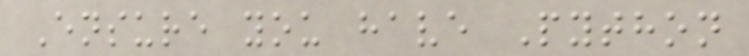Ensure you have Python
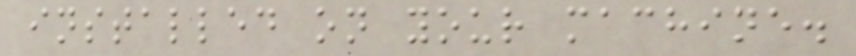installed on your machine.
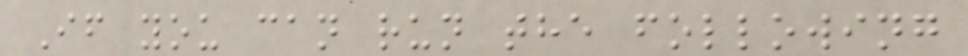If you can run the following
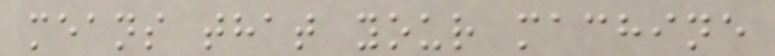means that your machine
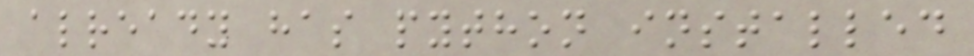already has python installed
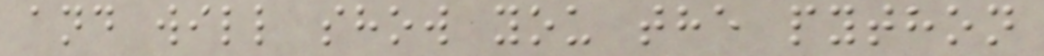and will show you the python
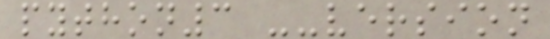python3 --version
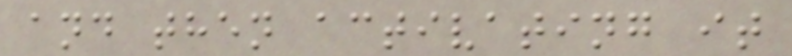and then activating it
